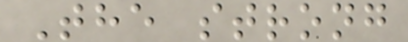The strong
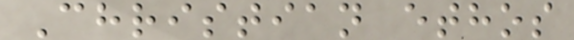Christian ethos
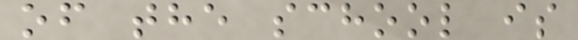of the school is
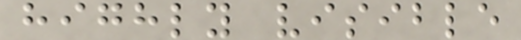highly visible
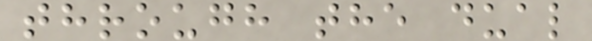through the dual
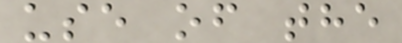use of the
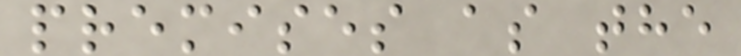premises as the
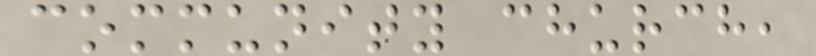community church,
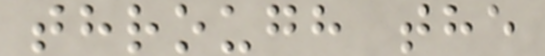through the
